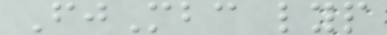FjMbc lyp
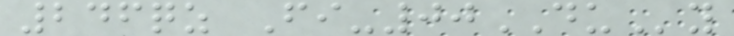246qz Fi-00DUy
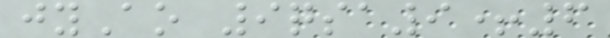jyAo 9qsa9+6
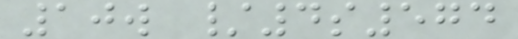10w /4s574
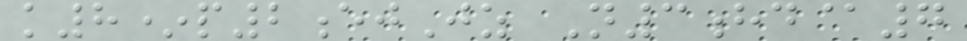k8*p2ejJz N3hd@7
